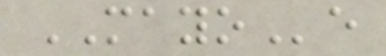MAYOe
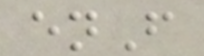enF
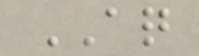AQ
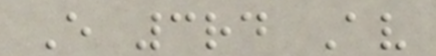E 3rd Av
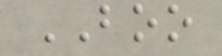BOO
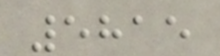5815
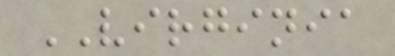VIRGINIA
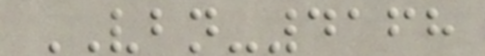VBN-4168
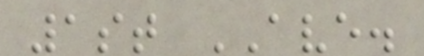1st AVE.
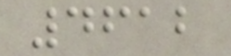4612
